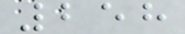258
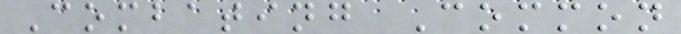Combating Common
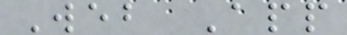Web App
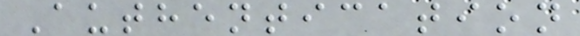Authentication
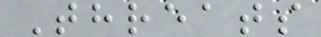Threats
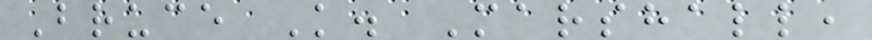Bruce K. Marshall,
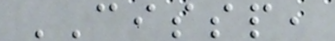CISSP,
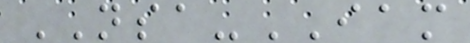NSA-IAM
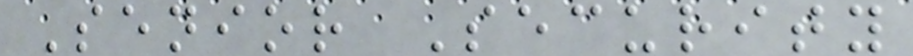Senior Security
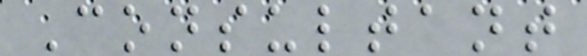Consultant
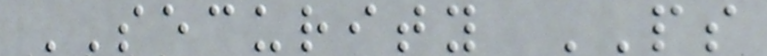SECURITY PS
